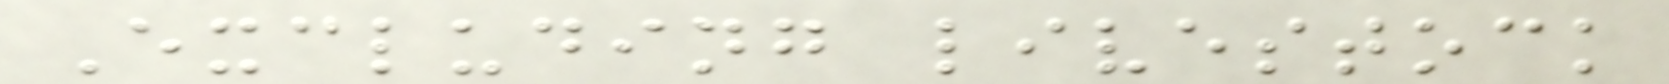Excluding livestock
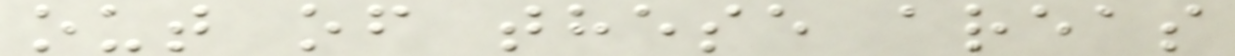out of these areas
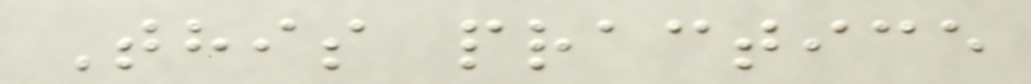This practice
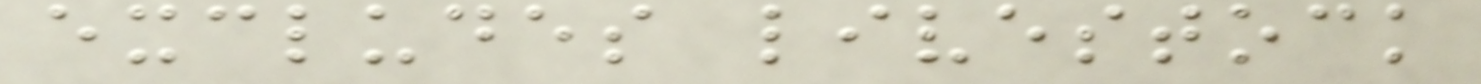excludes livestock
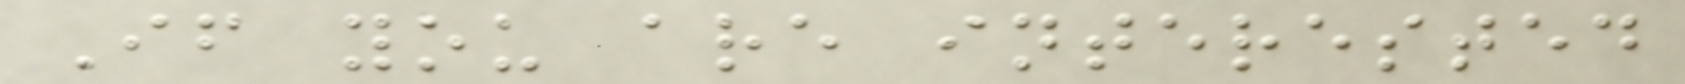If you are interested
